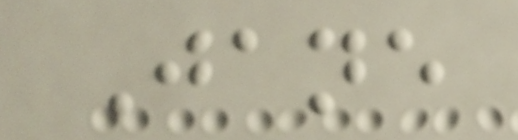Jane
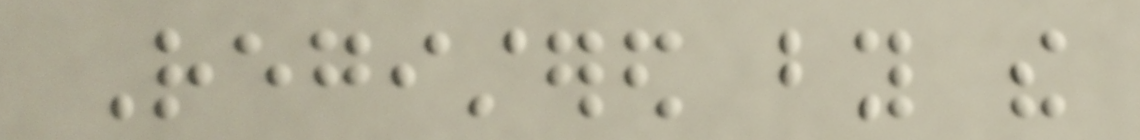Registered by the
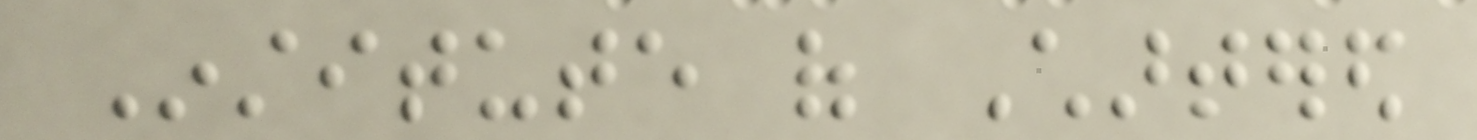Institute of Chartered
